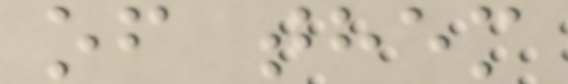of them
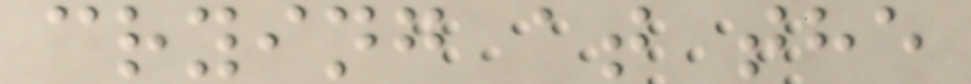crying at the
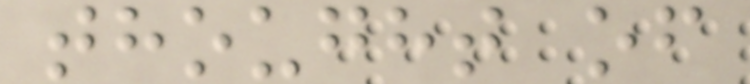thought of
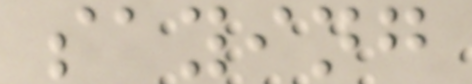saying
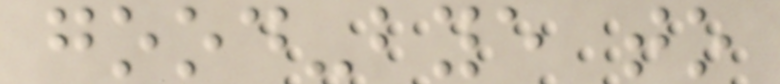good-bye to
